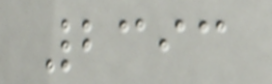2393
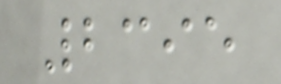2395
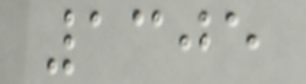1305
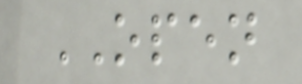OPEN
